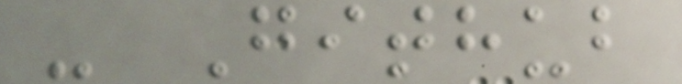- Github
